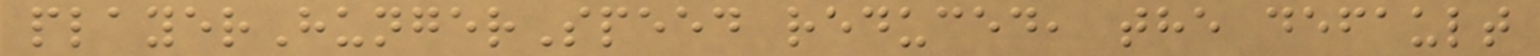playerHungerSpeed reduced, the default
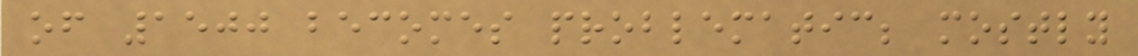of 1500 becomes problematic; mostly
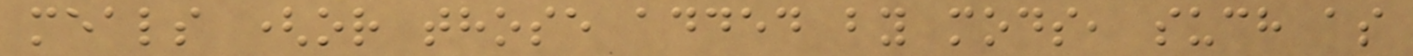meals (or those added by mods, such as
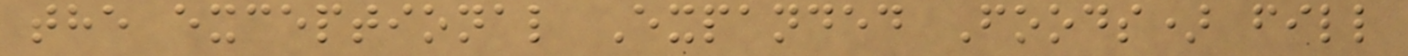the exceptional Expanded Foods) fill
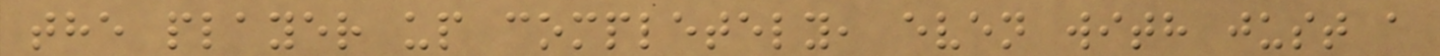the player up completely, even with just a
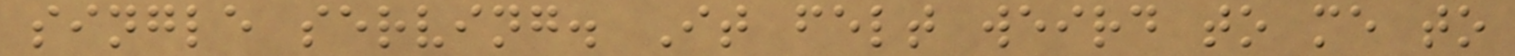single serving. It felt weird to me to
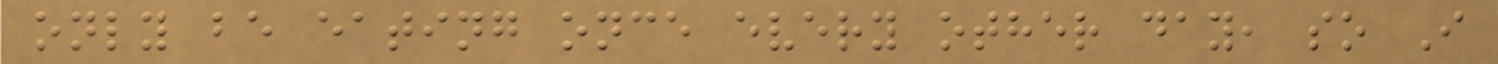only be eating once every other day, so I
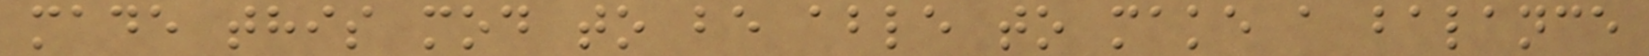made this mod to be able to make a balance
